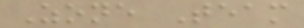Zone Team
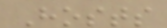Hosts
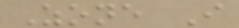Zone I
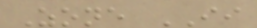Zone II
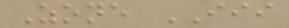Zone III
